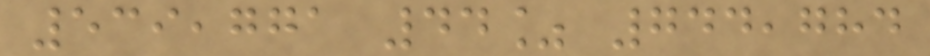539,771 44% 744,784
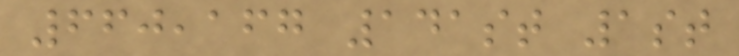660,167 141st 1st
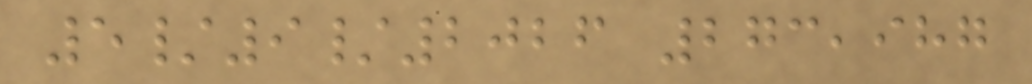5/9/2026 273,987
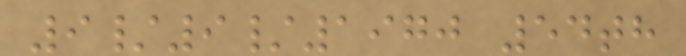9/9/1970 54th
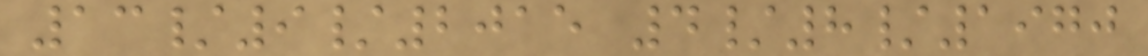13/9/2015 4/8/1970
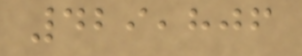429,806
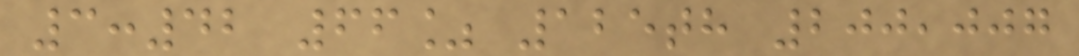3:42 66% 125th 200,007
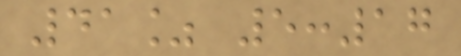41% 5:17
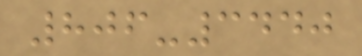806-3440
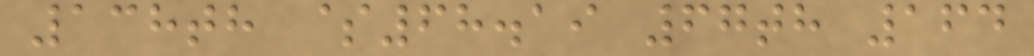138th $68.19 67th 164
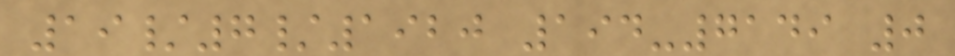19/7/1920 194-7149 0
